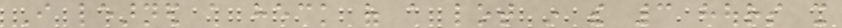I learned a heck of a lot in the 3 hours it
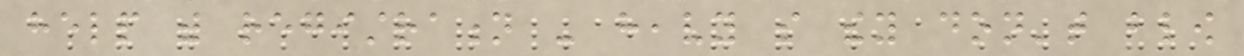help with registration - heavy so they don't blow
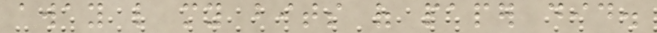away like my bits of paper did.
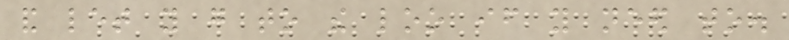and let you go to the loo if you need to.
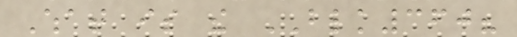What is the BLK360?
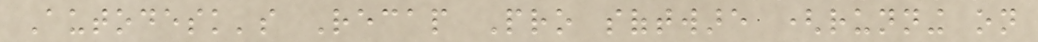Autodesk's Recap Pro software (running on
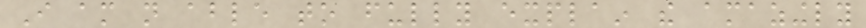I am not able to fully explain the amazingly
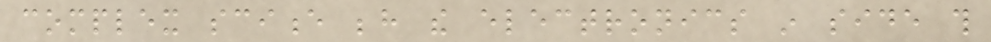complex science behind the electronics in side this
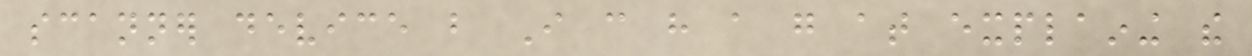scanner device but I can have a go at explaining the
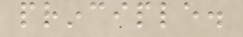principle.
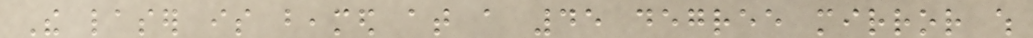The laser is beamed at a 45 degree mirror which
